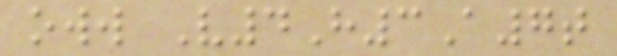oww V4H3A7t
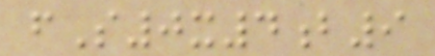fS0x4b9
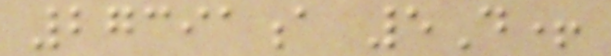27391a 5D+
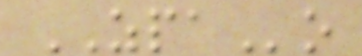ZPAo
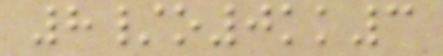8/o0kk3
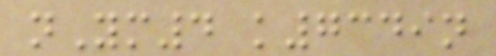nYm4 k7349n
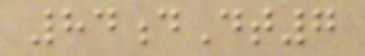84dDt7
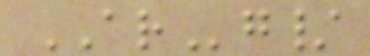ARg/
